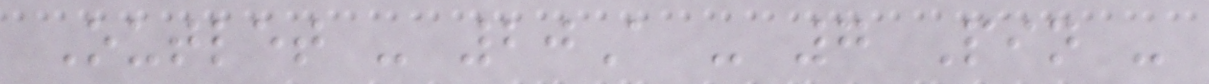Outlet - 20A - 7 Pin -
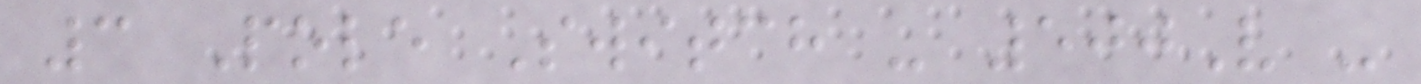3 Pole Switch - 500V -
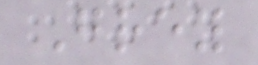Grey
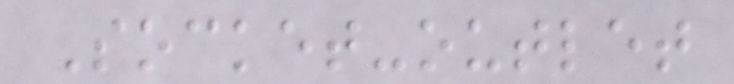Socket-outlet
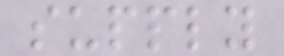supply
